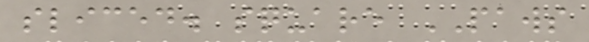sliced. square PAWS
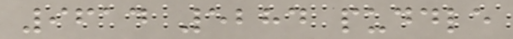9614 5284 puddle
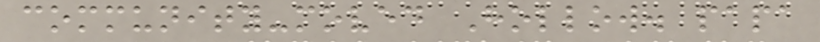community-moved Hollow. papa
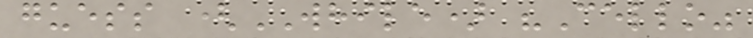guess (WHILE) "Cello"
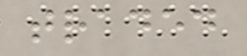traded
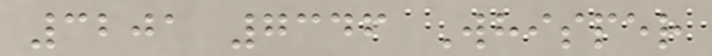3201 7346 Whisper
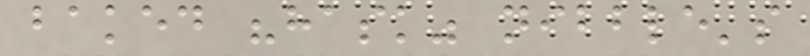baked "hask" nibble's
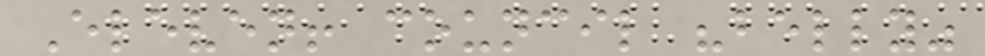Eleven! council "belly"
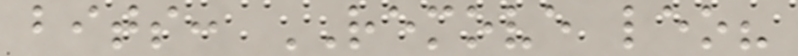bits: REMOVE leo?
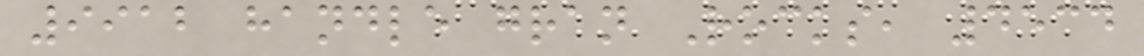9912 handle gran Rocks, 4534
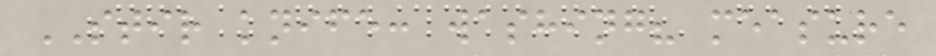STIR knife: washing? measure
